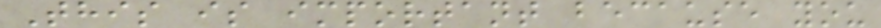This is important because you
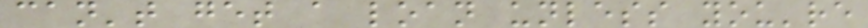can't get a loan unless you're
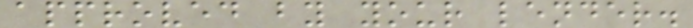approved by your lender.
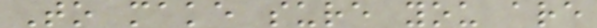To make sure you are
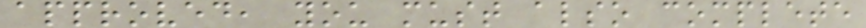approved, you must also complete
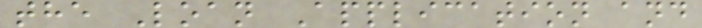the Loan Application and
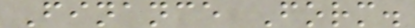Finance Form.
